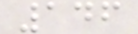146
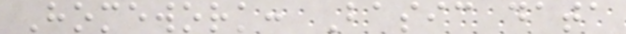Homework: Basic data
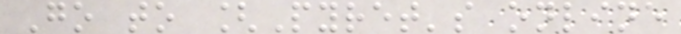Go to [Pyret's online
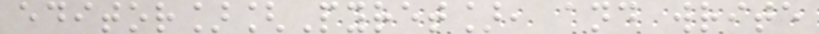editor][Pyret], and write
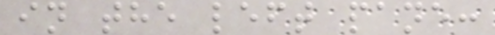in the left pane:
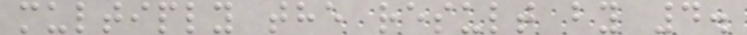multiply the result by 4.
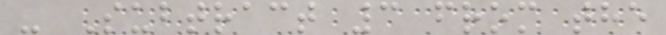- Subtract 3 from the
